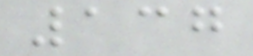137
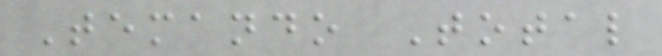Temando Total
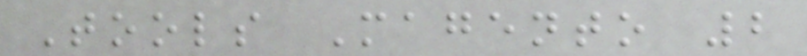Tools Magento 2
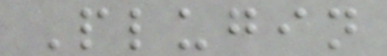Plugin
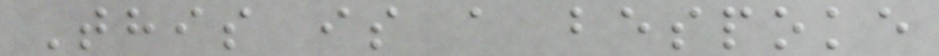This is a bespoke
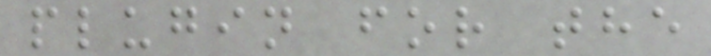plugin for the
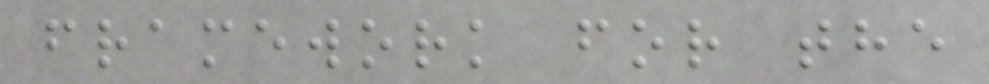framework for the
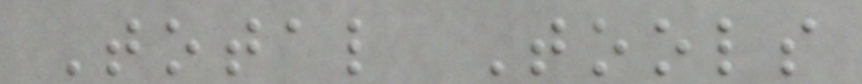Total Tools
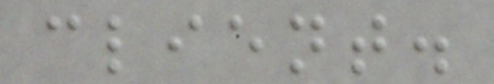client.
